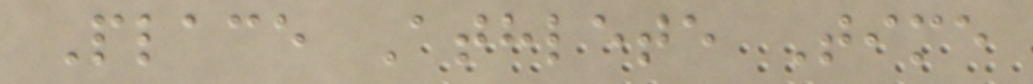Place Athlete Time
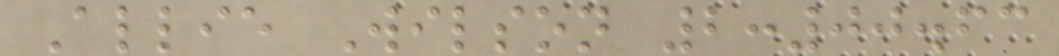Allie Wilson 2:00.63
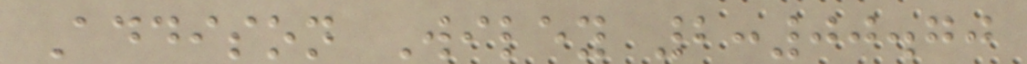Addison Wiley 2:00.70
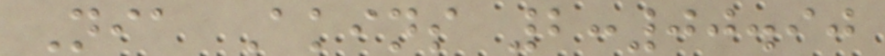Nia Akins 2:00.90
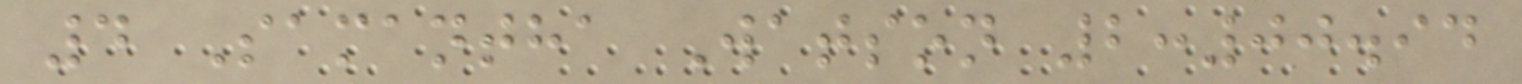4 Samantha Watson 2:00.94
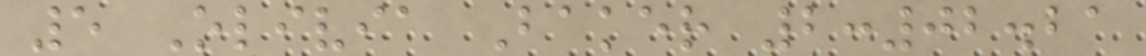5 Olivia Baker 2:02.21
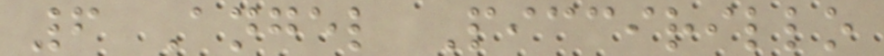6 Angel Piccirillo
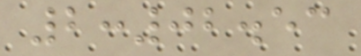2:02.53
